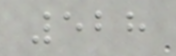528
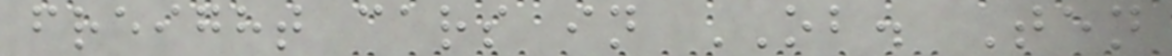freight cars in OB. Ten
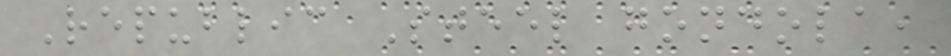Republic Steel gondola,
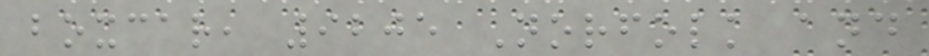boxcar, 9205 Norfolk and
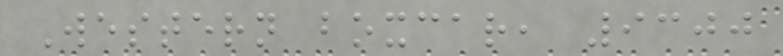Western boxcar, 9300
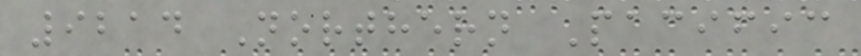9214 Northern Pacific
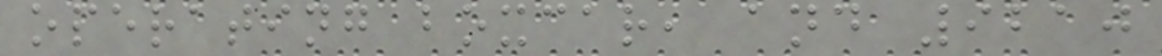operating boxcar, and 9210
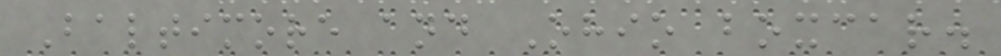Baltimore and Ohio boxcar.
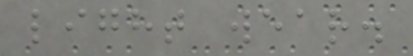light wear.
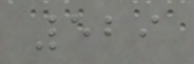529
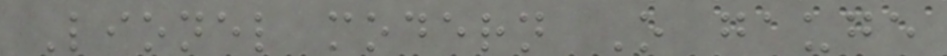Lionel modern O gauge
